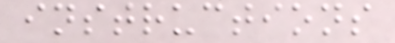instructions
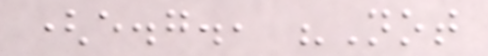(e.g., "Not
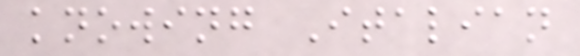knowing Italian
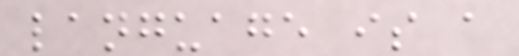language is a
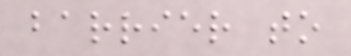barrier to
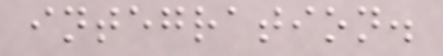integration.
